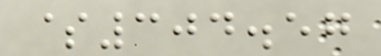$304.57
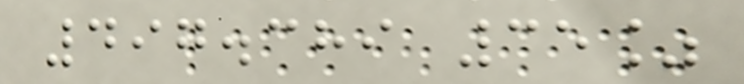497.389 35%
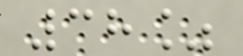38%
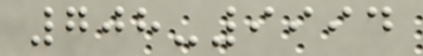708-9994
